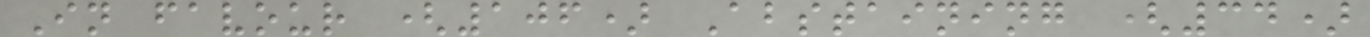In favour (106) Abstaining (34)
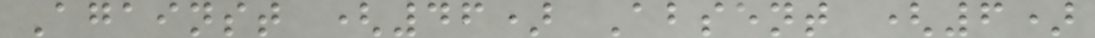Against (46) Absent (6)
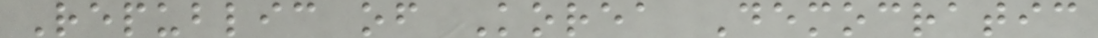Republic of Korea Democratic
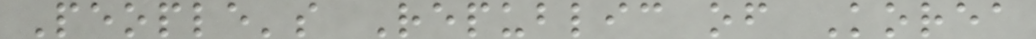People's Republic of Korea
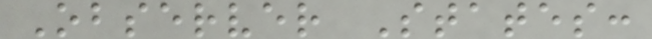Observer States:
